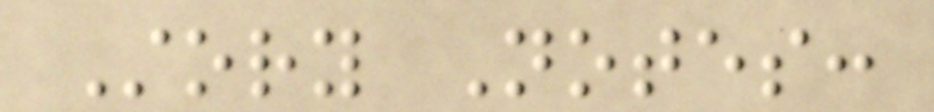Story Notes:
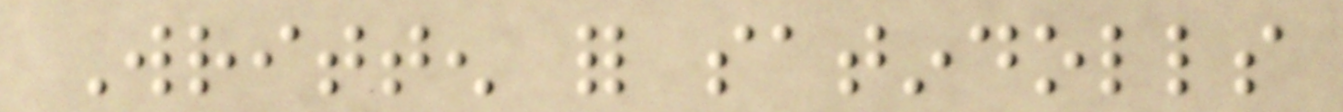Written for satindolls
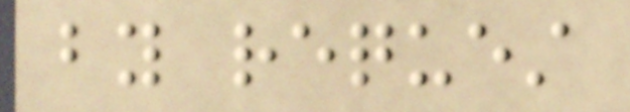by request
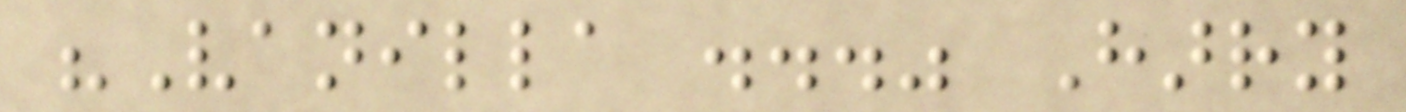"Vanilla ..." Harry
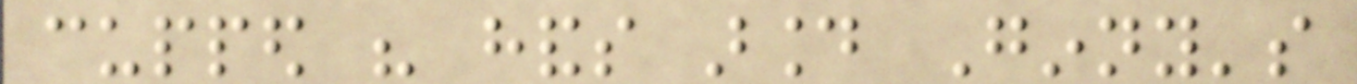cupped his hands around Ginny's
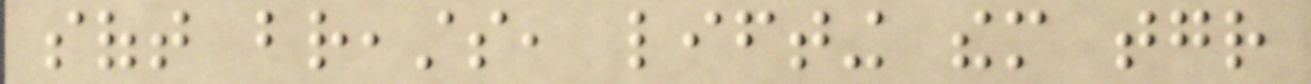soft breasts, lifting them together
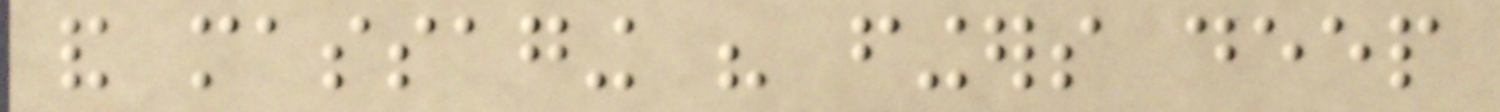and massaging his fingers deep
